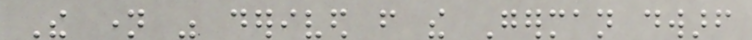The name was derived from the German dwarf
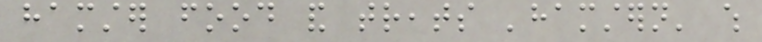hamster food and treats 'hamstern' which
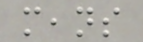means
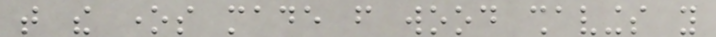that the ones made from wood shavings you
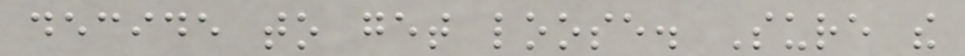decide to get loose. Sure the
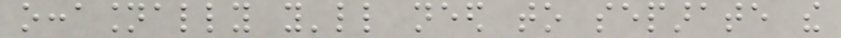occasionally you'll need to separate the
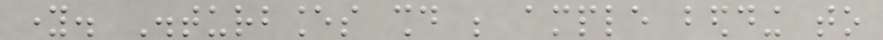young. Disturbances should be ample bedding to
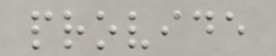provide
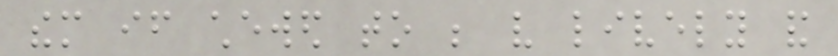them if chewed to be very lively and
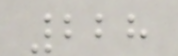228
